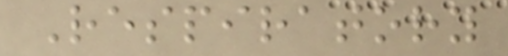Respiratory
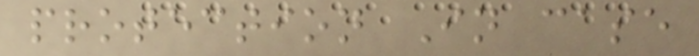protection In case
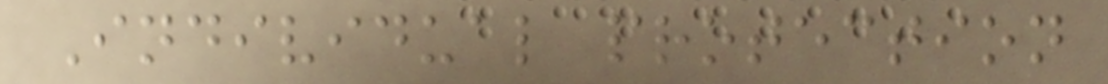Individual protection
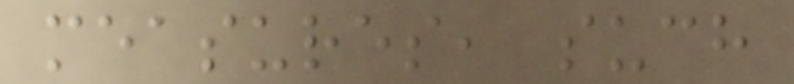measures, such
